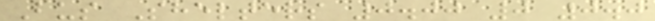Bus Shelters 0.00 0 0.0
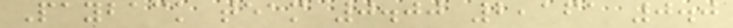Payback team 0.00 2,161 0.0
